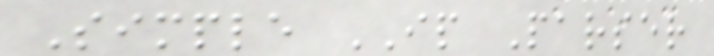Simple IP Parser
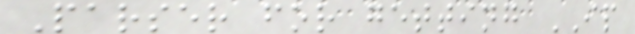Parser for getting IP
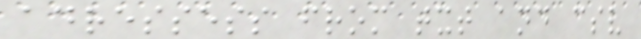adressess from txt and csv
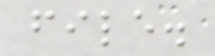file.
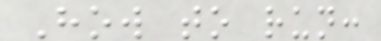How to run:
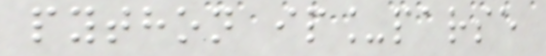python ip_parse
